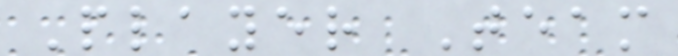Player Team
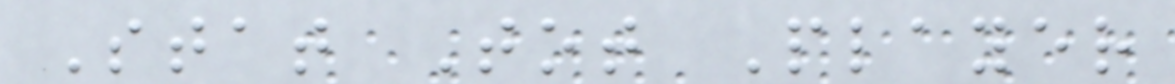Stat Tot Player
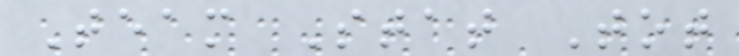Team Stat Tot
